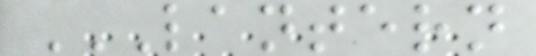LANTERN
